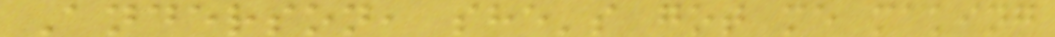Anderson, she's got me making
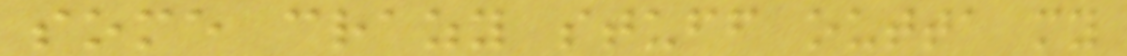some crazy stuff outta my
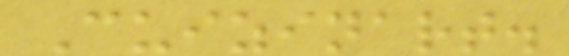Cuizinart.
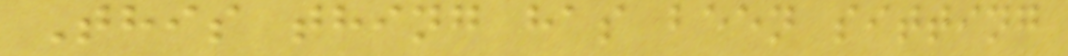This thing has been sitting
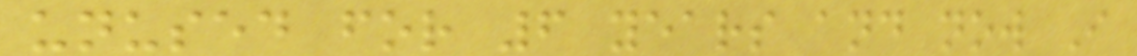unused for 6 years and now I
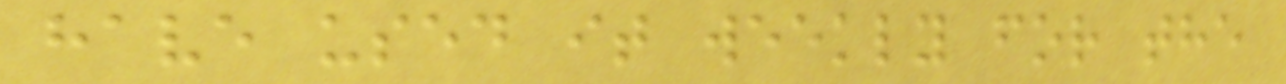have used it weekly for the
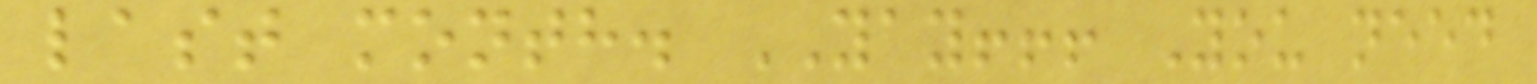last month. YAY!!! You need
